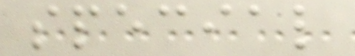special
